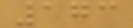173
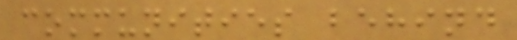communities behind
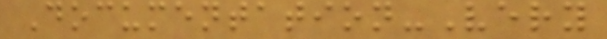Documentation-Very
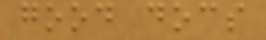good docs
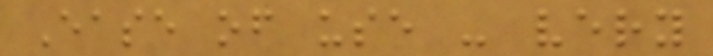Ease of use - very
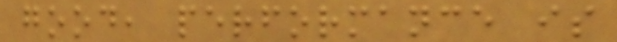good, performance is
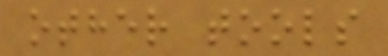other tools
